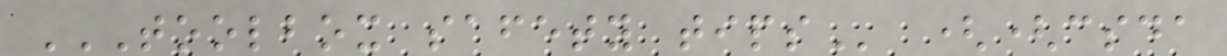TOOLBOX SAFETY TIPS ((csda
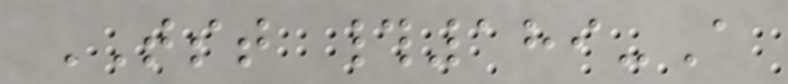TST #189-A
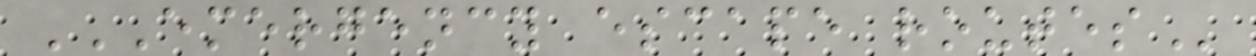EMERGENCY ESCAPE ROUTES
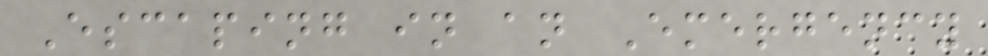Escaping in an Emergency
